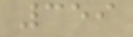359
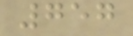757
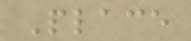Place
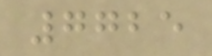7725
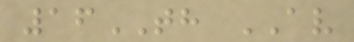16TH AV
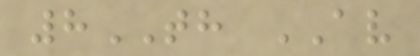8TH AV
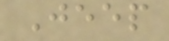Jeep
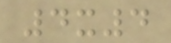4x4
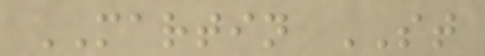MARTIN ST
